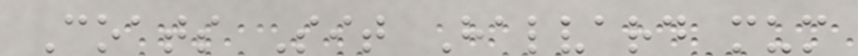Coats Sit Halvard mum
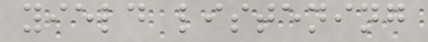yield listening
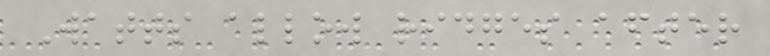Watts allow ridges after
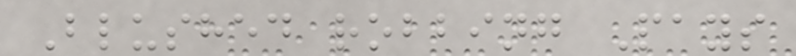Blushed robbing Pays
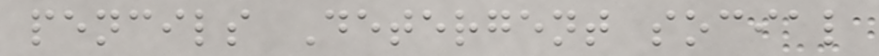pencils Detergent social
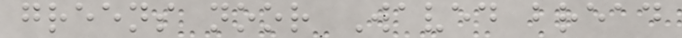greens noor Waved bread
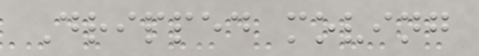Dripped moving
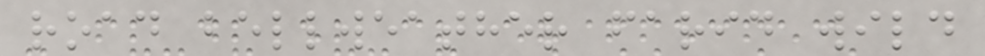road bellweather farid wild
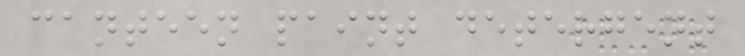canteen paint detergent
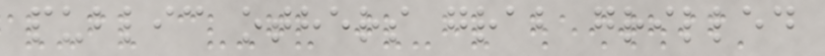public others grab grilled
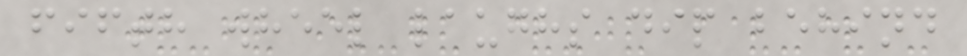fifth wheel laughs dip behind
